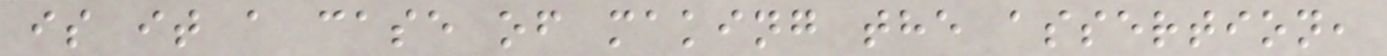is it a case of making the assertion,
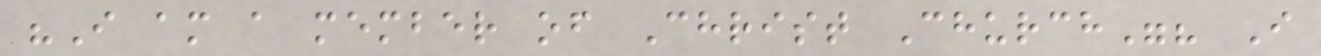"I am a member of Christ Church"? I
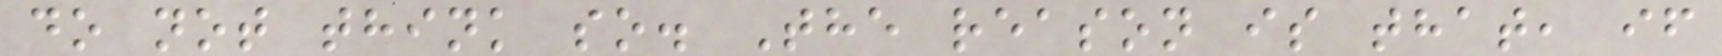do not think so. The reason is that, if
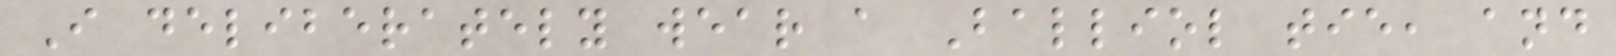I deliberately wear a Balliol tie, and
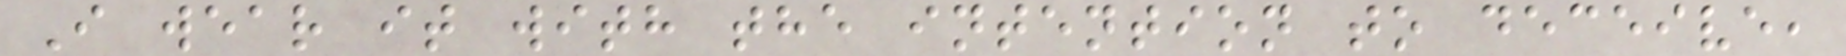I wear it with the intention to deceive,
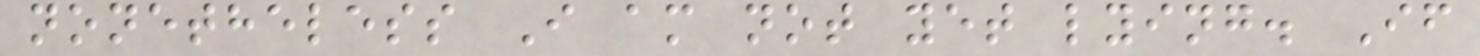nonetheless I am not yet lying. If
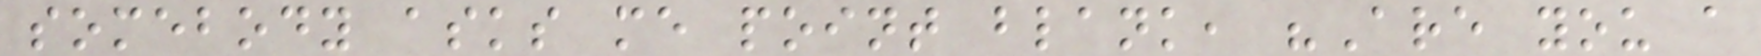somebody asks me point blank, "Are you a
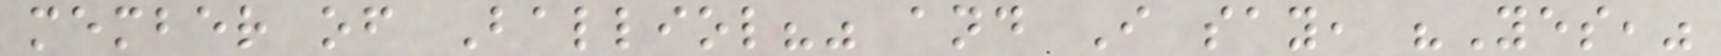member of Balliol?" and I say, "Yes,"
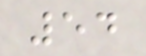54
